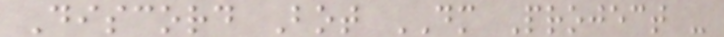Discord Bot DM Project -
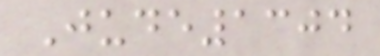Jude1304
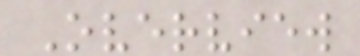Overview
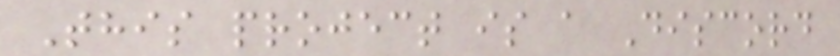This project is a Discord
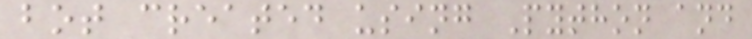bot created using Python and
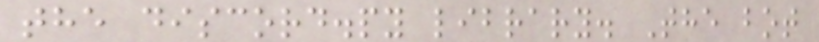the discord.py library. The bot
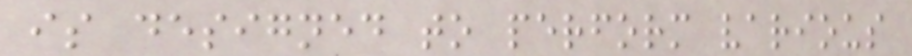is designed to perform various
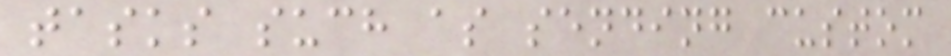tasks such as sending custom
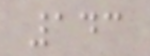143
